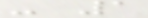- 1
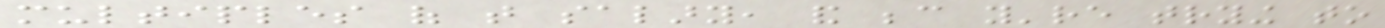multiples of that salary, and because you're trying to
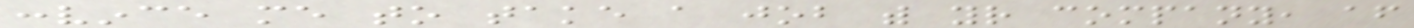convince me to take a job with your company, after
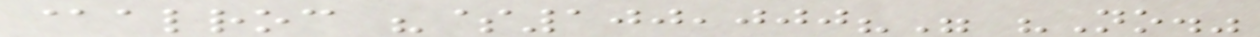@alroc "$100,000?" "No."
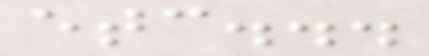etc...
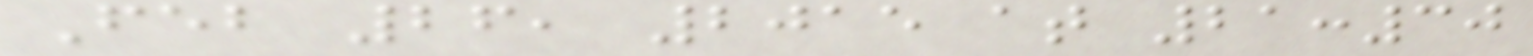Feb 26, 2015 at 21:30
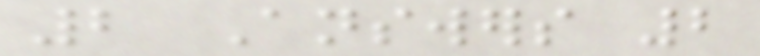2 Answers 2
